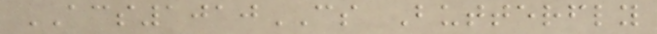ACS1010CS Butterfly
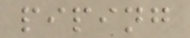piping
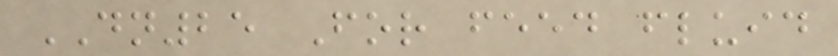DN25 For feed fluid
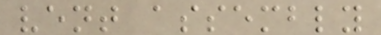vent assembly
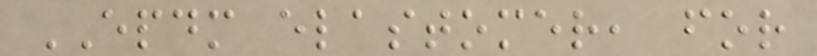EPDM elastomer, for
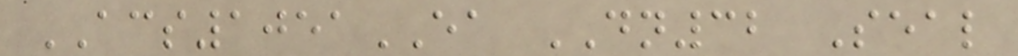ACS1051EA DN32 Seal
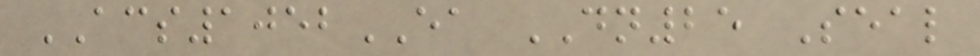ACS1052EA DN25 Seal
